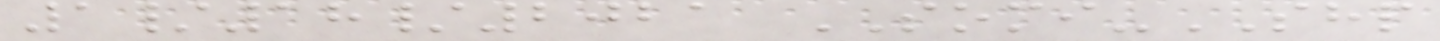1/18/2021 SOMI-SHP
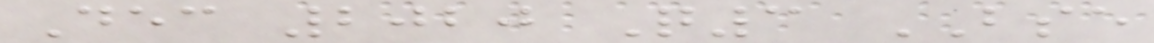Dec 2020 Q3 BSE
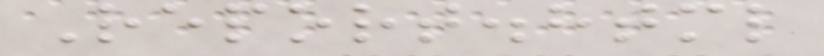Report.html
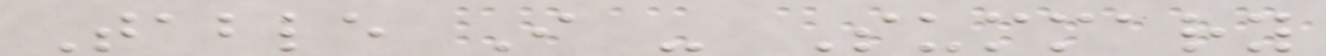Table I - Summary
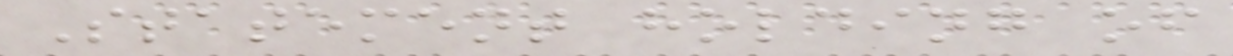Statement holding of
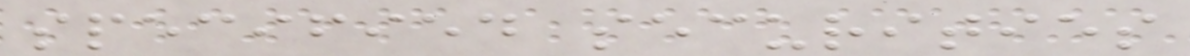specified securities
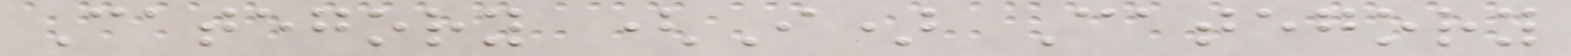Category (I) Category
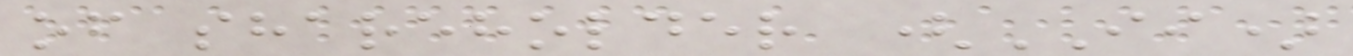of shareholder (II)
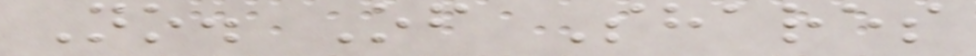No. Of Shares
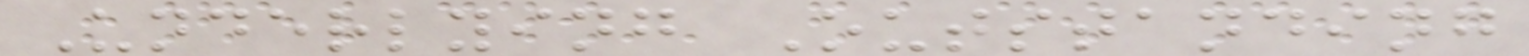Underlying Outstanding
